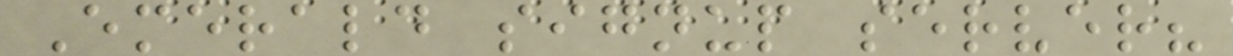Emerald signup server?
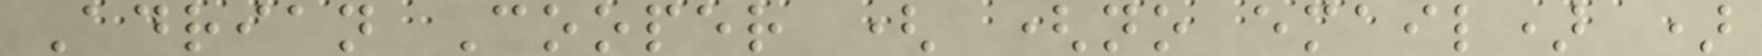Adrian Cooper ( (no email) )
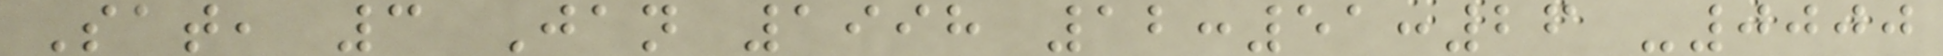Sat, 3 Jan 1998 12:51:26 -0000
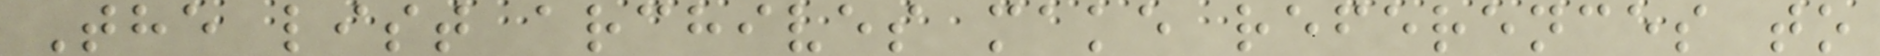The list archives make references to
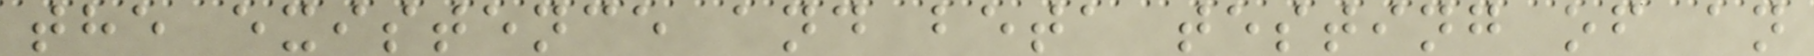the existence and beta testing of an
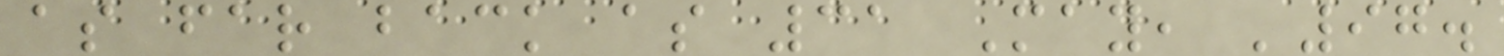as far back as 31 May, '97.
